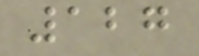127
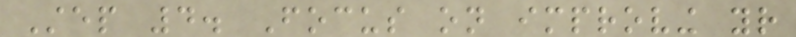Step 4. Focus on improving your
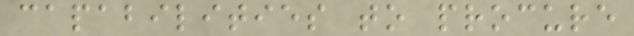capabilities to procure
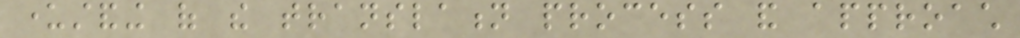understanding of the translation process and approach
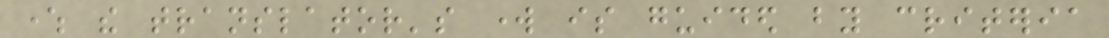where the translator's work is guided by criteria
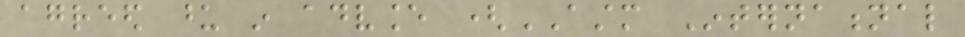agreed upon in advance (ASTM International
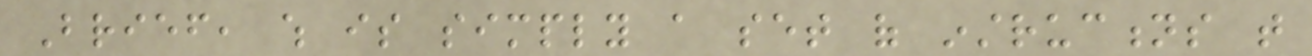Brief, which is simply a set of instructions that
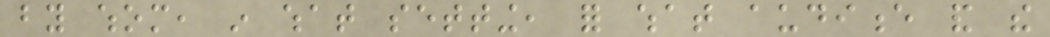by whom, in what setting, for what audience and the
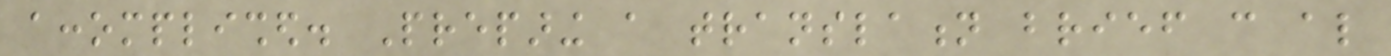accomplished. Preparing a translation brief can also
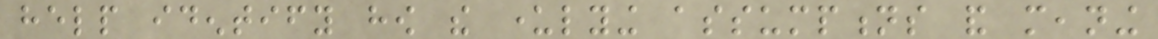help identify how the underlying assumptions and meaning
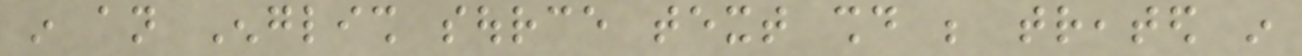in an English source text should be treated in
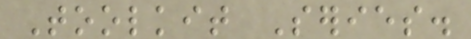Toolkit Series.
